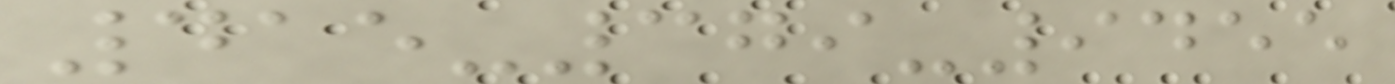415-379-9455
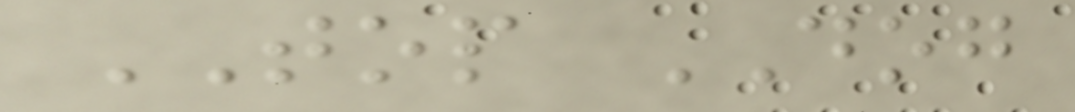TOP DOG
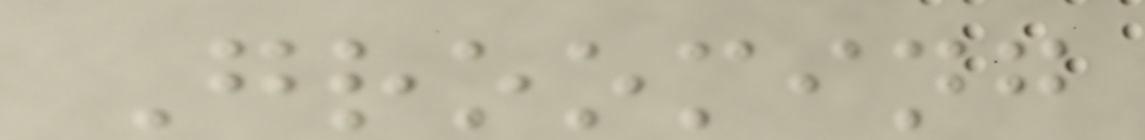Grooming
